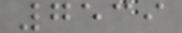7539
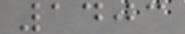1403
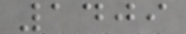1409
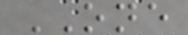ONE
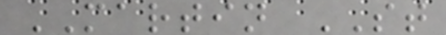MARTIN ST
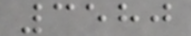3580
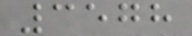3578
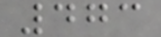473
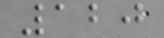120
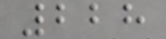228
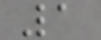1
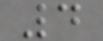4
